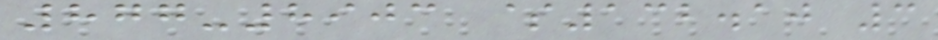877-8903 $132.10 3
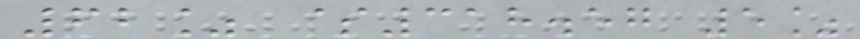62% $318.57 5%
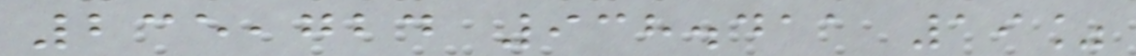235,724 938.411 19%
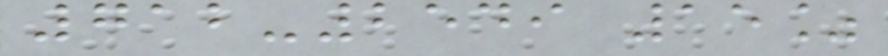712-2549 15%
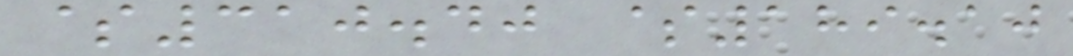$310.40 $189.10
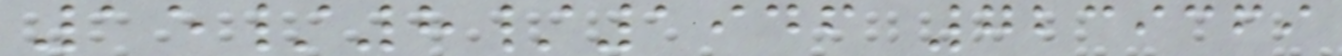15/8/1946 7239369
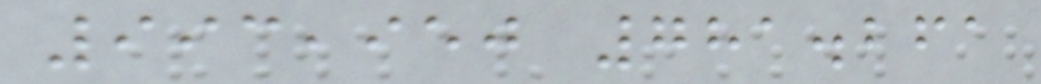993,950 781.261
